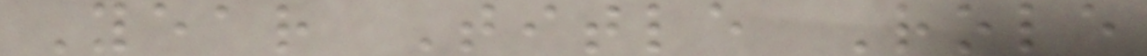Year Title Role
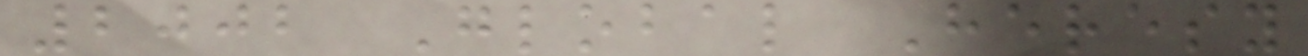2002 Global Heresy
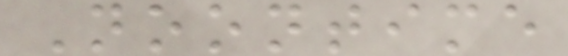Noontime
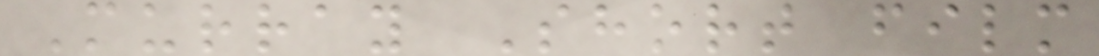Murray Short film
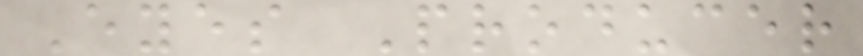Eyes Producer
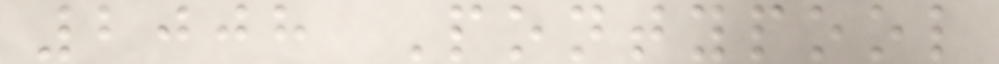2008 Pontypool
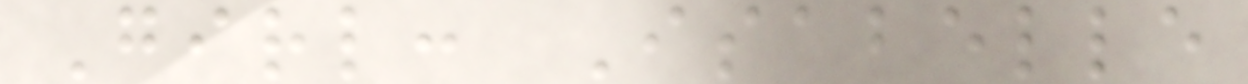Girl: Isabelle
